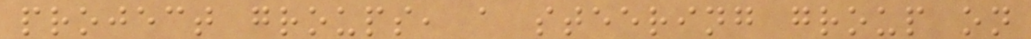project groups, a steering group on
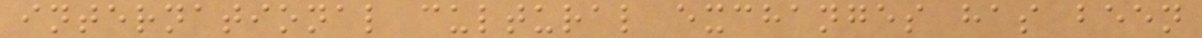international cultural exchanges has been
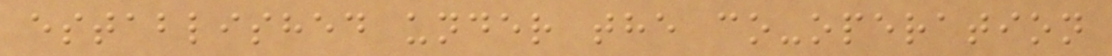established under the co-operation
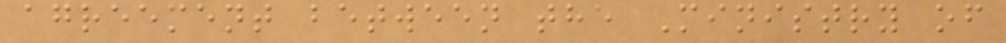agreement between the Ministry of
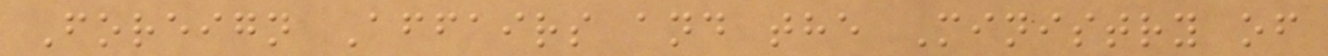Foreign Affairs and the Ministry of
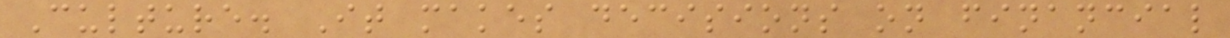Culture. It makes decisions on financial
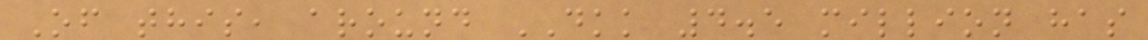Of this, around DKK 4.5 million has
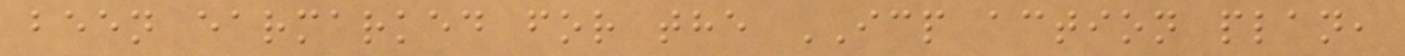been earmarked for the ICP action plan,
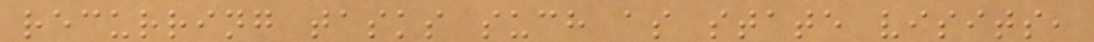recurring tasks such as state visits,
